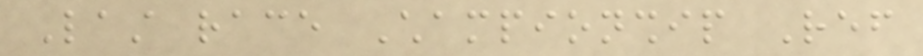Last race Championship Ref
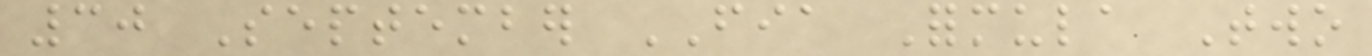30 September FIA Formula Two
